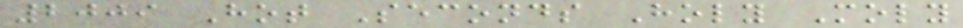2009 Hot Seconds Holy Moly
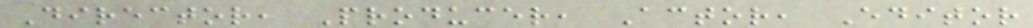Director, Producer, Actor, Editor
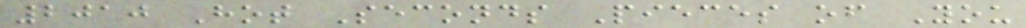2010 Hot Seconds Pieces of You
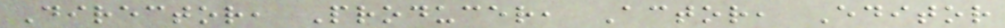Director, Producer, Actor, Editor
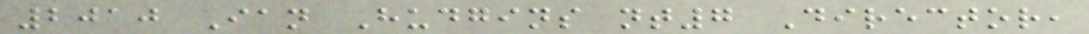2010 Ian Hudgins nt7 Director,
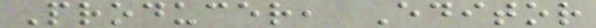Producer, Editor
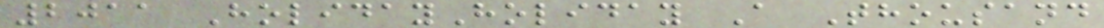2011 HolidayHoliday A Thousand
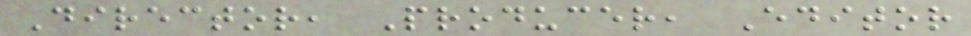Director, Producer, Editor
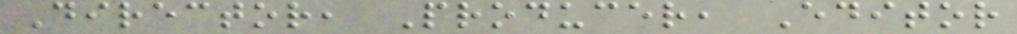Director, Producer, Editor
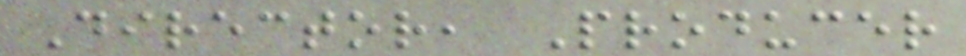Director, Producer
